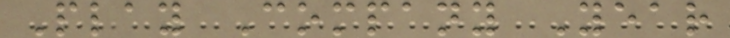Play Company Year
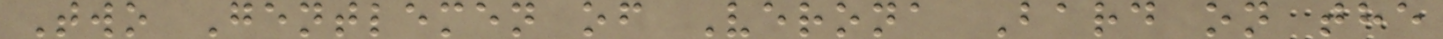Two Gentlemen of Verona Bard on the
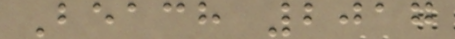Beach 2017
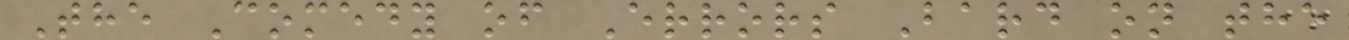The Comedy of Errors Bard on the
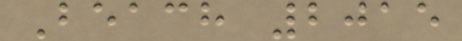Beach 2015
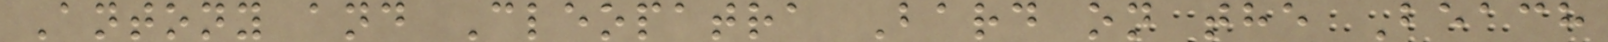Antony and Cleopatra Bard on the Beach
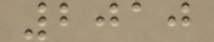2010
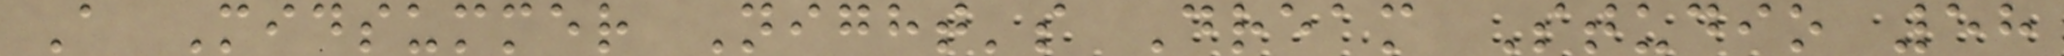A Midsummer Night's Dream Studio 58
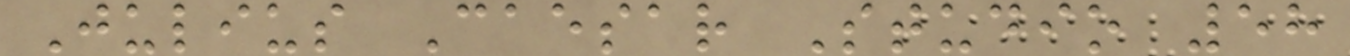Julius Caesar Studio 58
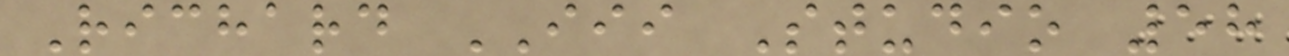Richard III Studio 58
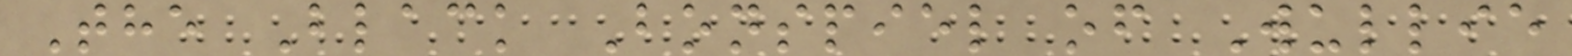The Black Bonspiel of Wullie
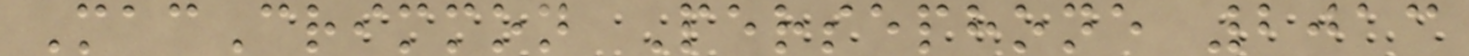MacCrimmon Persephone 2013
